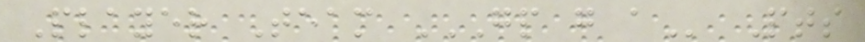Player Team GP G A Pts
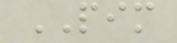PIM
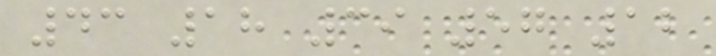43 18 39 57 12
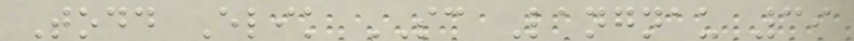Todd Elik SC Langnau 39
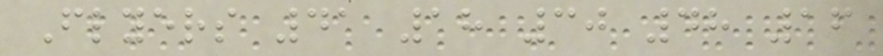Flyers 41 18 30 48 16
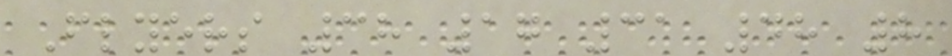Flyers 38 17 31 48 8
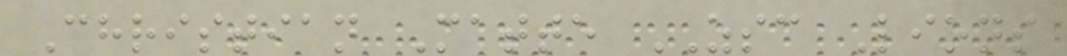Christian Matte ZSC Lions
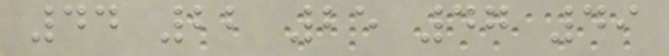44 22 25 47 49
